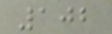102
